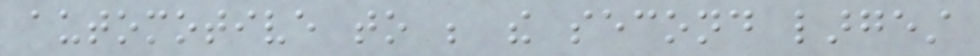automotive to be the second largest
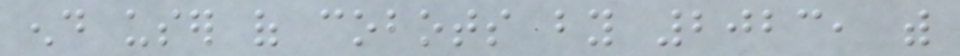end user of cobots by 2023, with
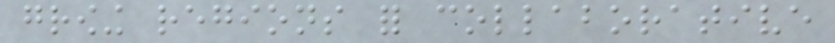growing regions for collaborative
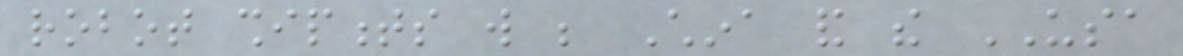robot shipments will be China and the USA
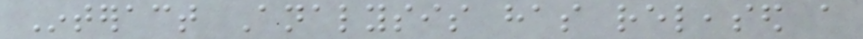Interact Analysis has released a
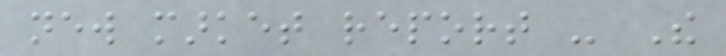new market report - The
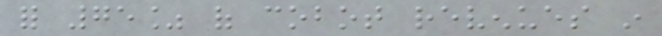for 75% of cobot revenues in
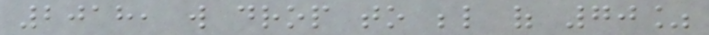2018, will drop to below of 70%
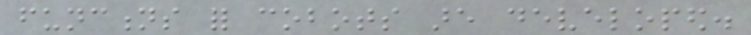functions for cobots are developed.
